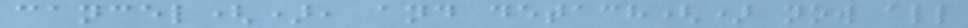cancel(), and detach() now all
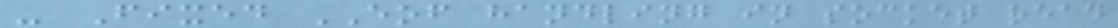- Fixed EOF handling in socket read
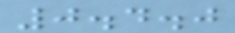0.4.0
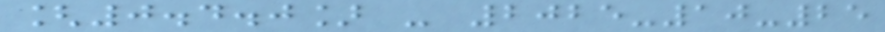[0.4.0] - 2025-10-25
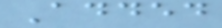Added
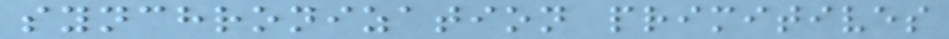synchronization primitives
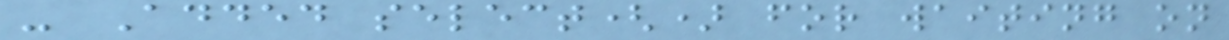- Added select() for waiting on
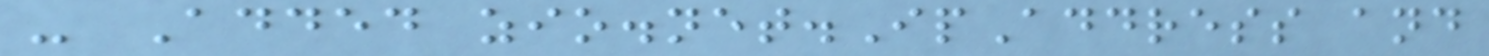- Added zio.net.IpAddress and
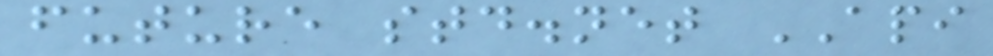future std.net API
